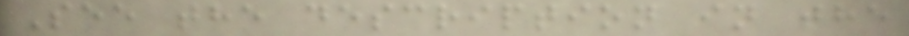See the description in the
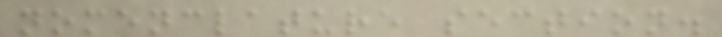nomenclature section.
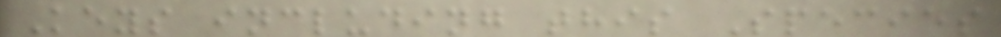Keys including this Species
